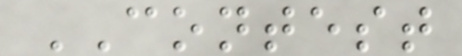CONTEST
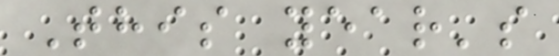This year's
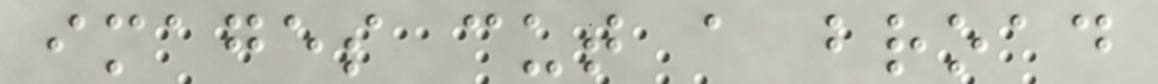images cut a broad
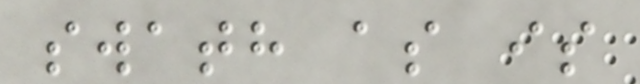swath as is
